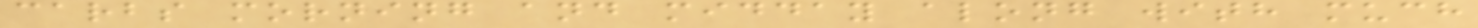carbs morning and midday along with much
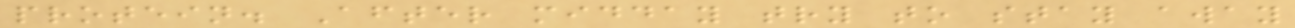protein. After midday try to stay away
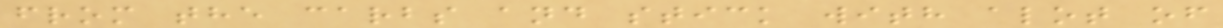from the carbs and stick with alot of
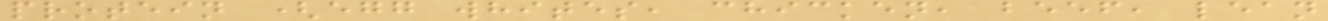protein (egg whites, chicken, beef, lean
